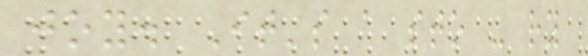joy. It's a sto - ry
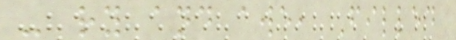- ry and awe, Filled
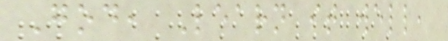God, Learn it well,
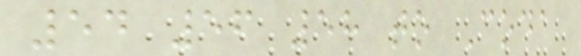54 56 58 to Coda
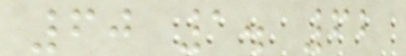60 1. 62
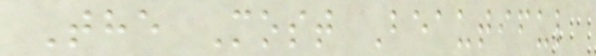The Most Beautiful
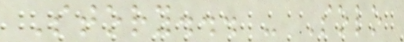Story... - Solo
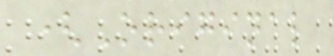(Original
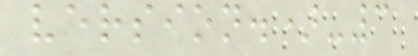version.)-3
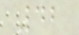42
